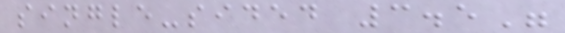single-sided 3.5"
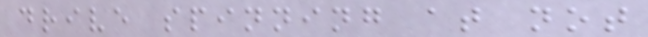drive spinning at not
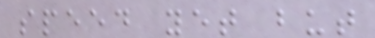speed yet but
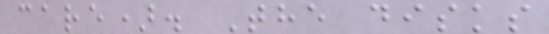care). The disks
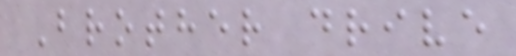Brother drive
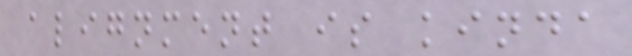alignment is kinda
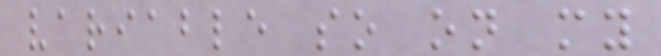variable so on my
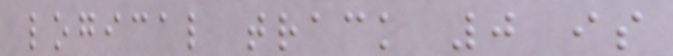logical track 0 is
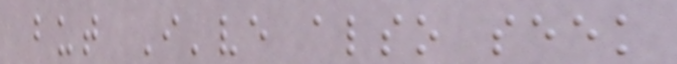but I've also seek
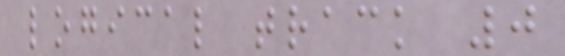logical track 0
